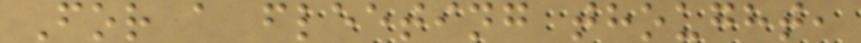For a fleeting thought,
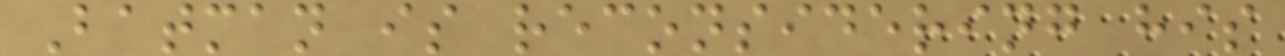Batman is reconsidering his
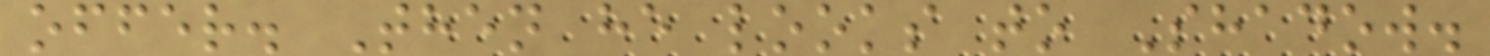offer. Then he looks to Shadow.
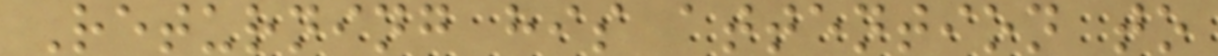Returning his attention to
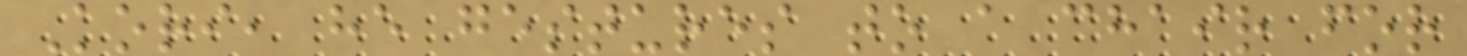Kori, he gestures to a chair for
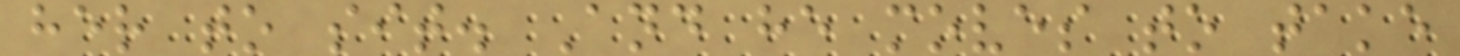her to sit. And he moves to take
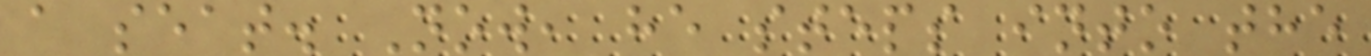a seat. Now, he steps into the
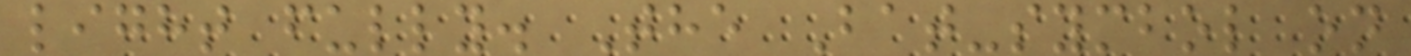light fully. The Bat-symbol on
